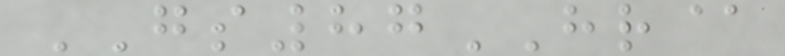GS87HR@
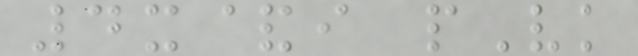4x&i pVk
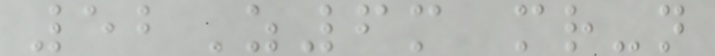52Z6m mr-n
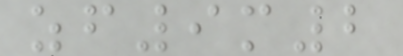zf9m2
